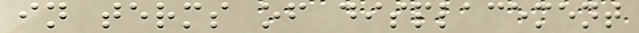in terms of displacement
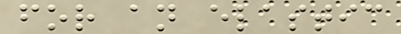for an elastic
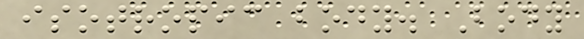isotropic body. Body
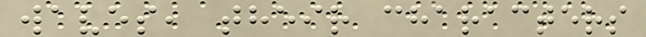waves, their characters
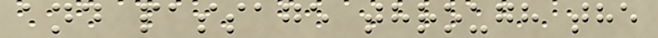and passage through the
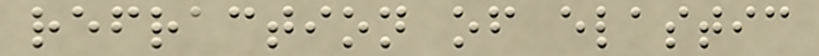refraction of elastic
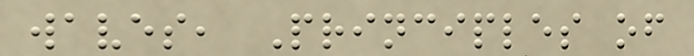waves, Principles of
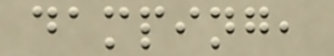damping,
